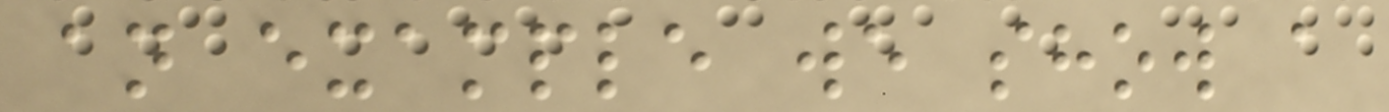an example we show a
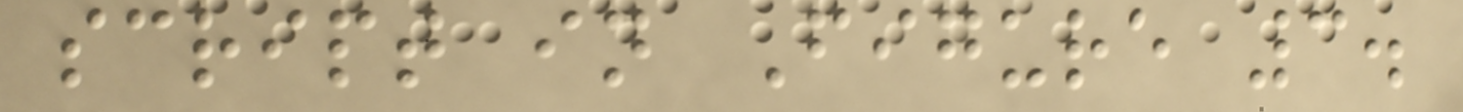script in Figure 3.
